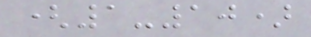(1-10)
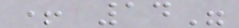+ 14"
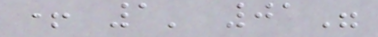+ 1' 01"
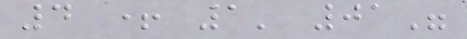4 + 1' 01"
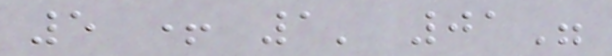5 + 1' 01"
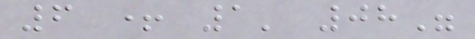6 + 1' 08"
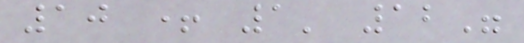10 + 1' 12"
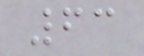63
